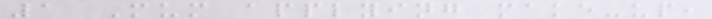1 Mum applying make-up,
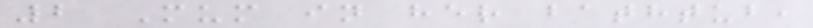2 Mum in her bathtub,
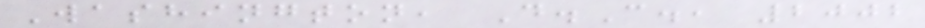Washington, D.C., 2002
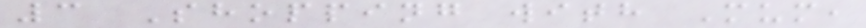3 Shopping with Mum,
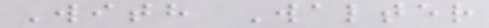With Walter
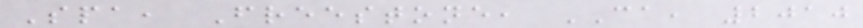Spa, Freestone, CA, 2010
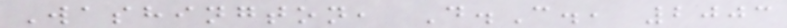Washington, D.C., 2003
